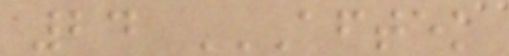24 AFTEK
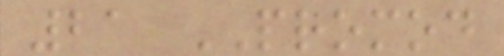21 PROMOD
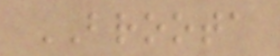BROOTA
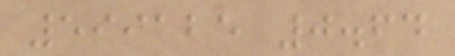599125 0.64
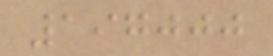197000
